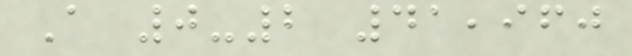A 0-2 41,960
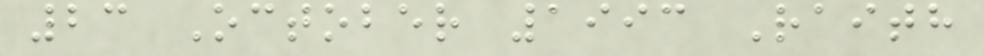23 October 1993 Raith
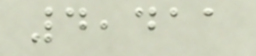4,411
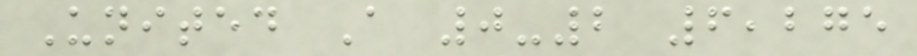United A 0-2 6,275
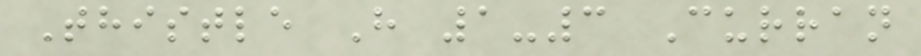Thistle H 1-3 Curran
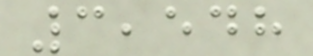3,548
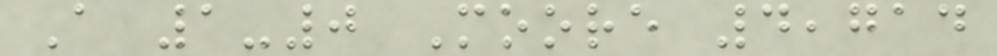A 1-0 Moore 4,714
